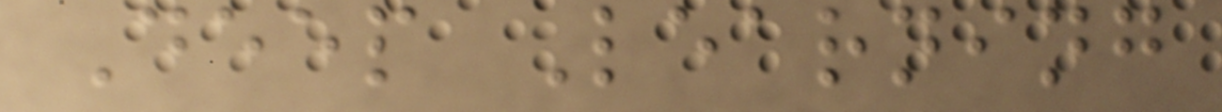Deep Learning
